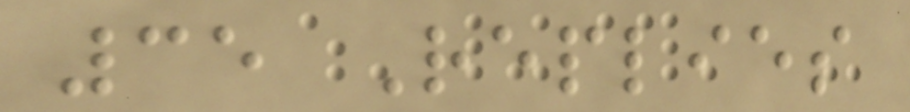35 Replies
